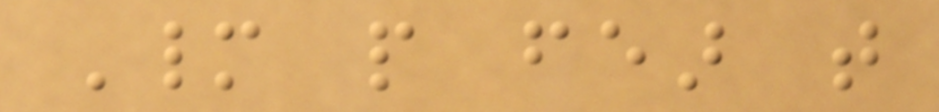Many people fear that
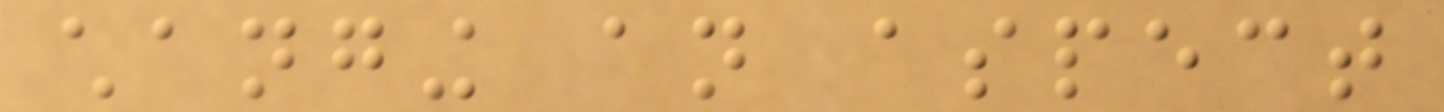changing an aspect
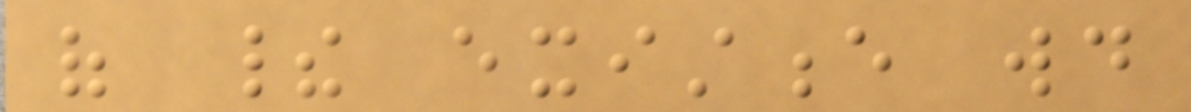of their existence would
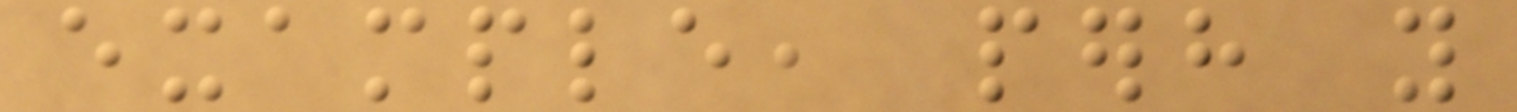example, perhaps you
